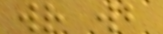wr wb
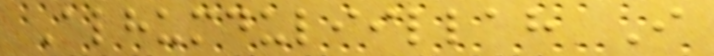Alhumduliillah I
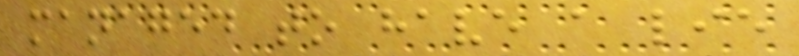managed to have a lie
